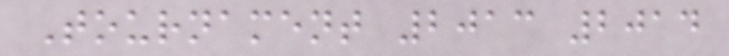Tournament 2013 2014
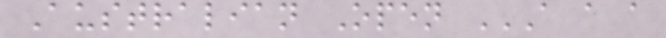Australian Open A A A
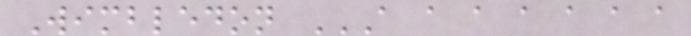Wimbledon A A A A A A A
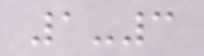1-3
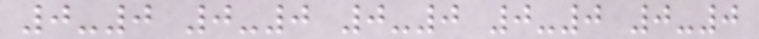0-0 0-0 0-0 0-0 0-0
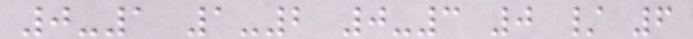0-1 1-2 0-3 0 / 6
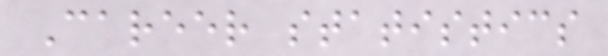Career statistics
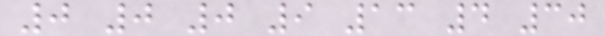0 0 0 9 13 4 30
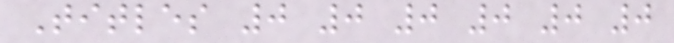Titles 0 0 0 0 0 0
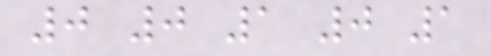0 0 1 0 1
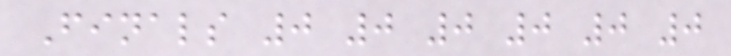Finals 0 0 0 0 0 0
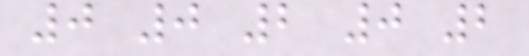0 0 2 0 2
